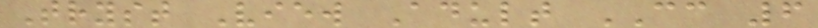Tryst View Adult CC 6
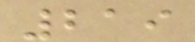219
